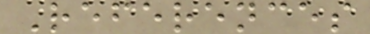References
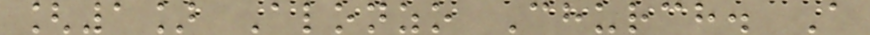[1] Alonzo Church. A
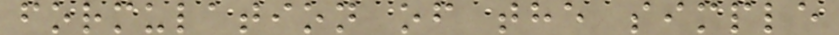formulation of the simple
